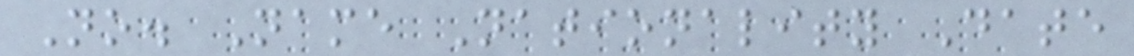No. Name Nationality Date
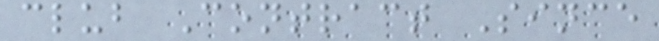club Contract Since
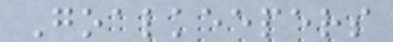Goalkeepers
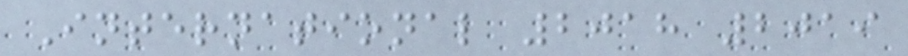International 2018 2019
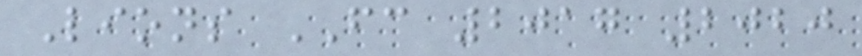Lions FC 2017 2020
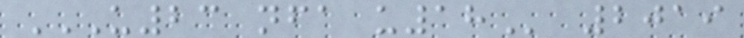U23 NFA U18 2019
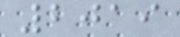2019
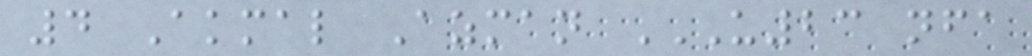4 Akmal Azman U23 NFA
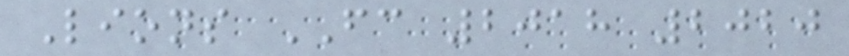Lions FC 2018 2020
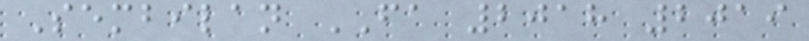Sembilan FA 2018 2019
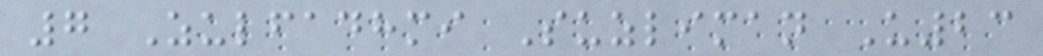7 Zulfadhmi Suzliman U23
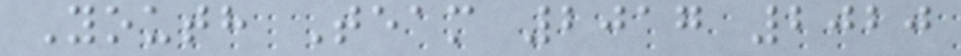Youth Team 2017 2020
